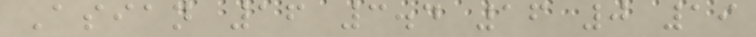Asian 16 3.4 16 0 19
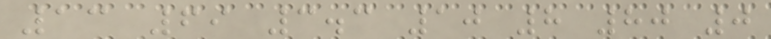13 69 3.3 10 8 80 0
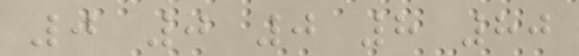0 0 0 8 80
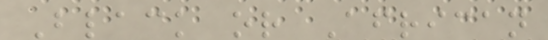Black or African
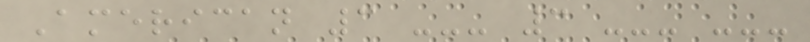American 3 --- 3 --- ---
